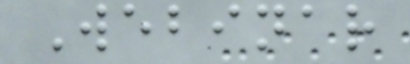Webinar
